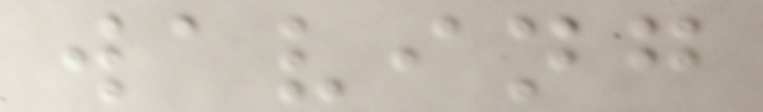waving
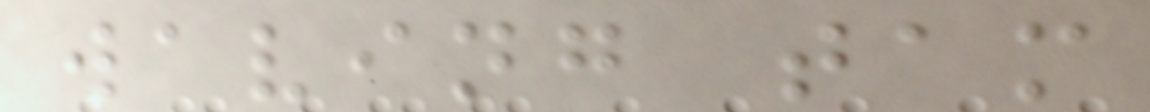waving tam
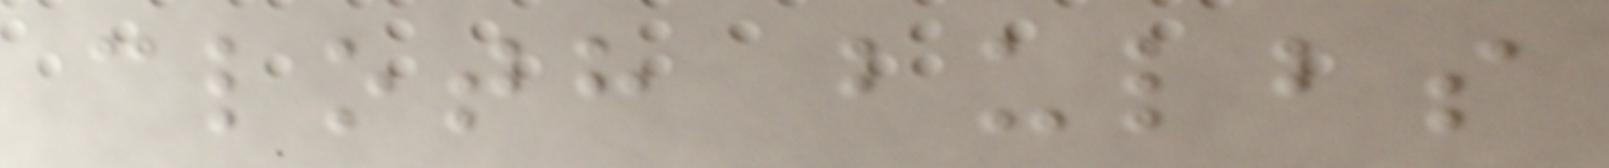cloth bulbs
